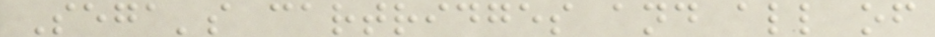Sega's cartridges and all of
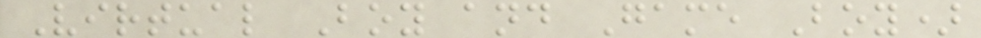Virtual Boy and Game Boy)
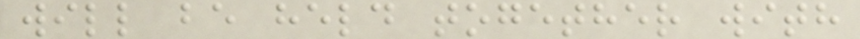will be held together with
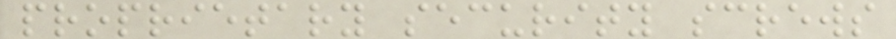proprietary security screws
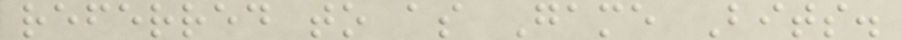referred to as Game Bits.
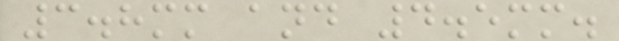3.8mm and 4.5mm.
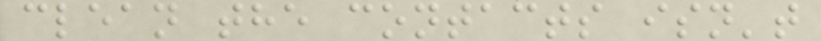clean the contacts isn't
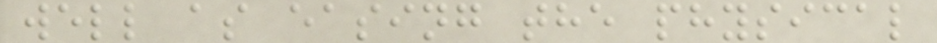well as easing the physical
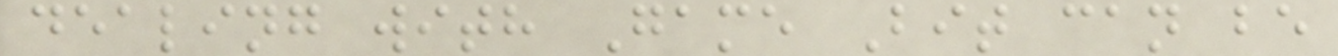dealing with Game Bit can be
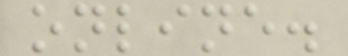online.
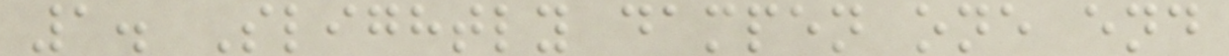1. Slightly dampen one end
